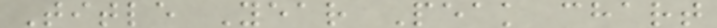Title Year Peak chart
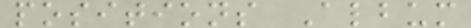positions Album
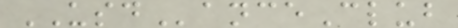USDanceClub
